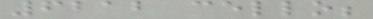6212 cello;
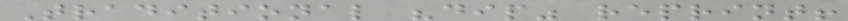Traditional "dip" reprint!
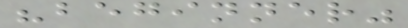"beginner"
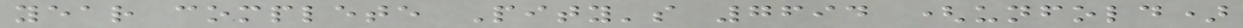year complete Pity's 7694 (unfold)
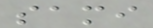sami
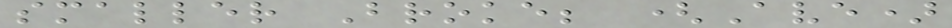smaller Broke; (Ave)
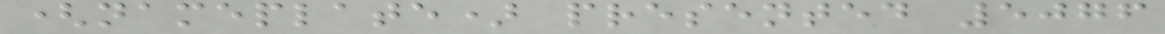(nameplate) presented 5076
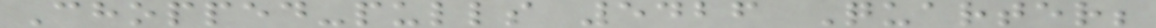Chopped-pulls 5426 Quarter;
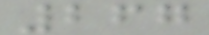267
